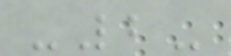-2-
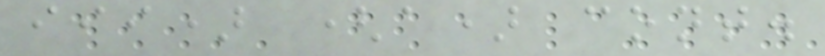iii) (a) cont.
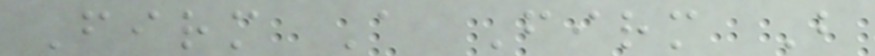Firm A Firm B
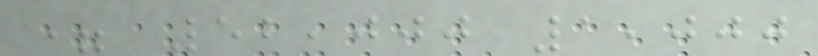= 52,000 1,000
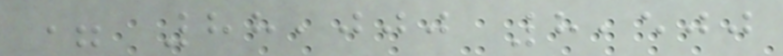= 88,000 8,500
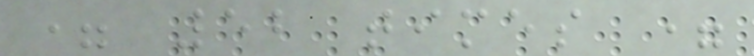= 52 times =
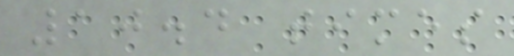10.4 times
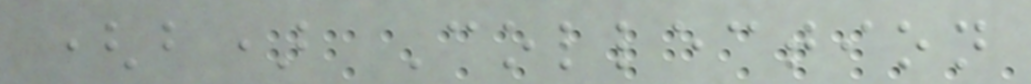(b) Collection
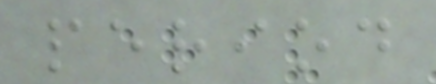period
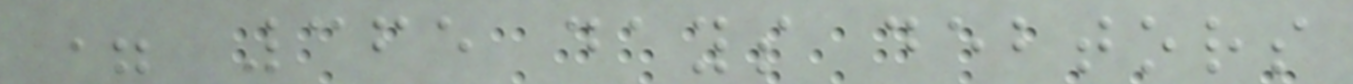= 365 days debtors
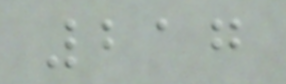217
